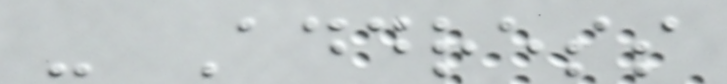- Address
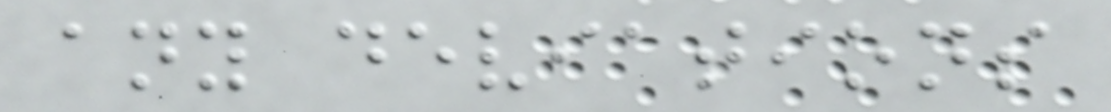any deviations
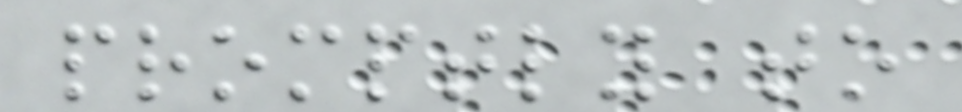promptly to
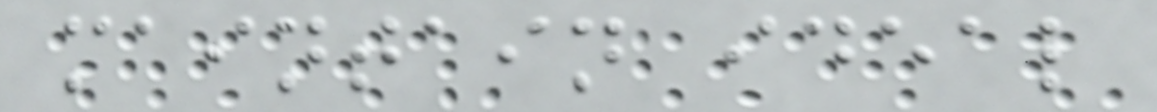maintain ideal
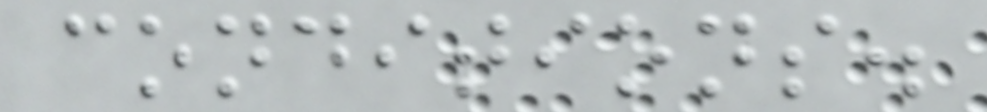conditions.
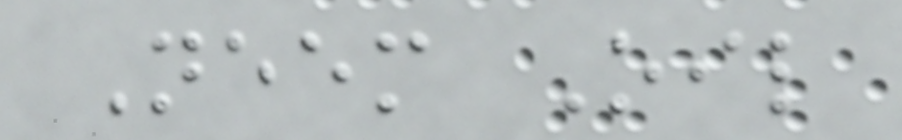Neem Oil
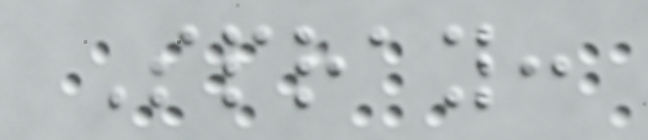Spray:
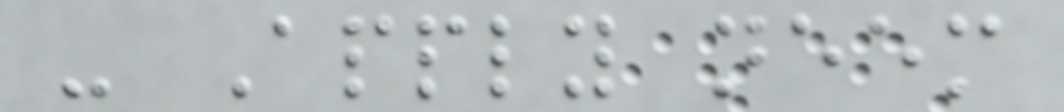- Apply neem
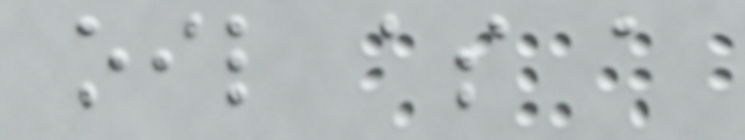oil as a
